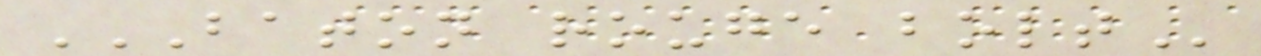BATON ROUGE BOLT
